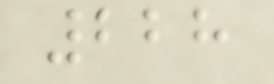228
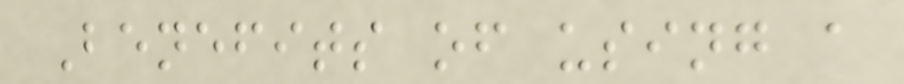Benefits of using a
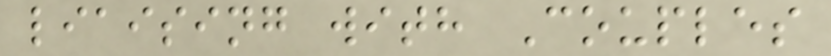liaising with Couples
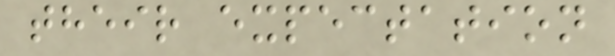their expectation
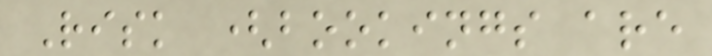Risk (bookings are
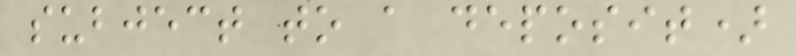subject to a deposit)
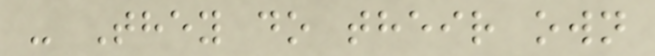- They do their own
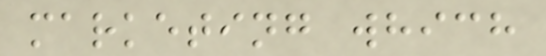marketing which
